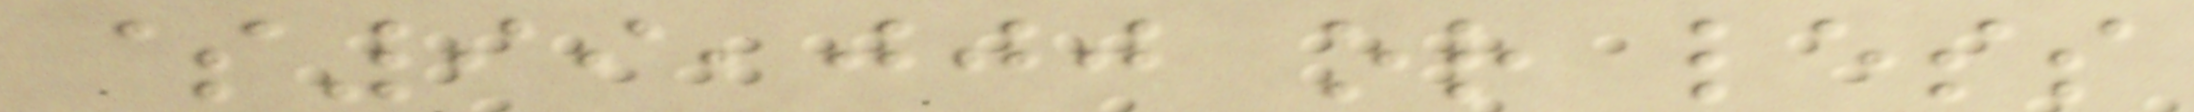$99,000 or less
